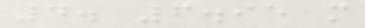4. 6.95 m
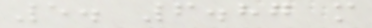5. 6.87 m
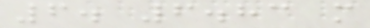6. 6.83 m
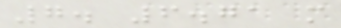7. 6.71 m
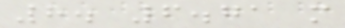8. 6.71 m
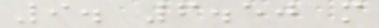9. 6.50 m
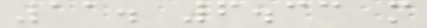11. 6.33 m
